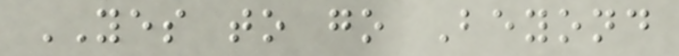YES to go Beyond
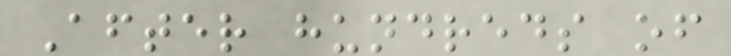After hundreds of
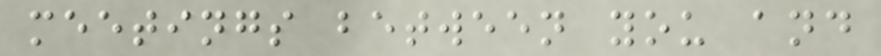meetings between you and
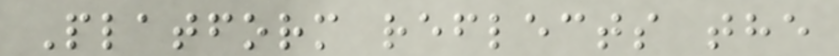Platform reflects the
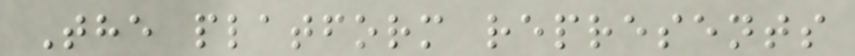The platform represents
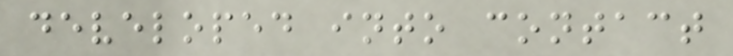developed into contact
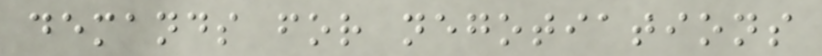demands for negotiations
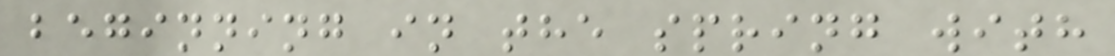beginning in the spring with
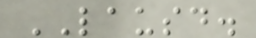LAUSD.
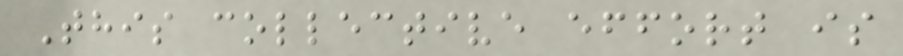This collective effort is
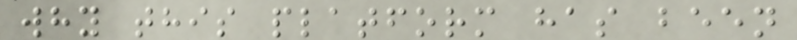why this platform has been
